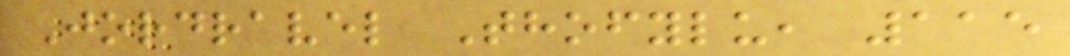Jordravel Thofylu, 115
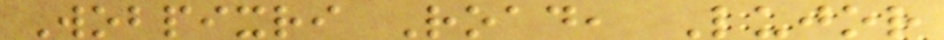Wobpixri Road, Lujor
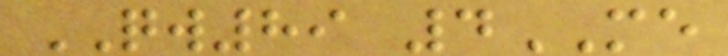QW89 4ME
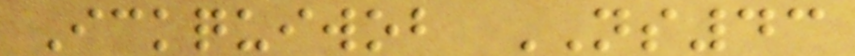Ickquiwob NS43
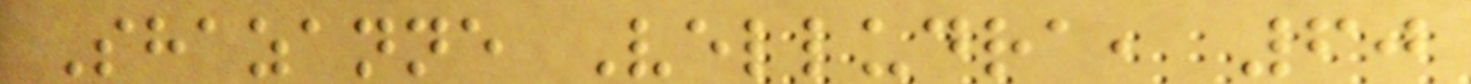Shazanne Velludra, 60
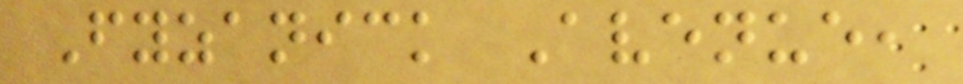Fyzanick Avenue,
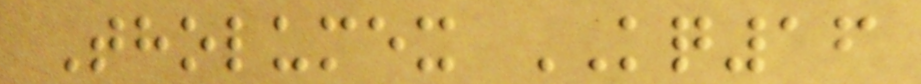Tholumex KQ16
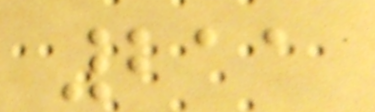211
